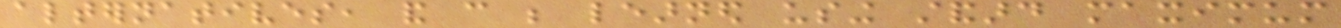alternatives, and can be learned using standard maximum
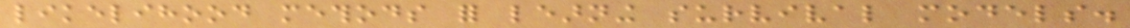likelihood methods for learning survival models.
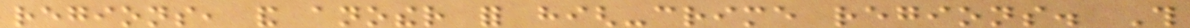regions, and another for high-crime regions. This
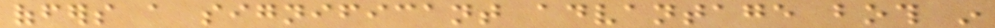offers a significant advantage both in
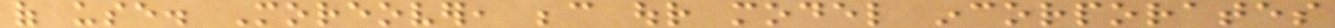of use. Moreover, because our model incorporates
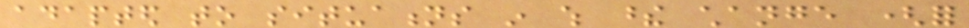adapted to situations in which these change (for
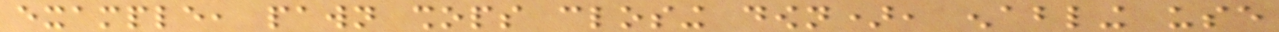example, pawn shops closing down), enabling use
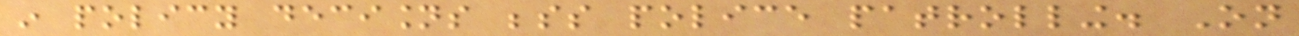in policy decisions besides police patrolling. On
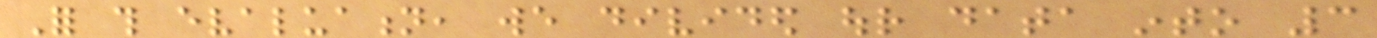For this evaluation, we divided our data into 3
